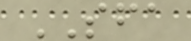SFA
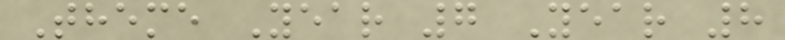Theme Year 7 Year 8
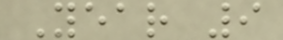Year 9
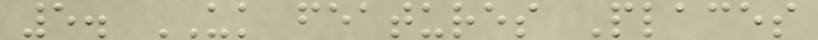5. UK features Places
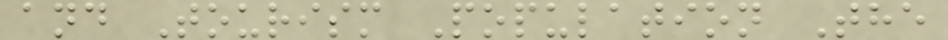and Tourism Population The
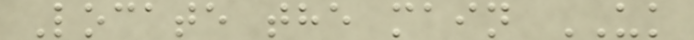Locate the main UK
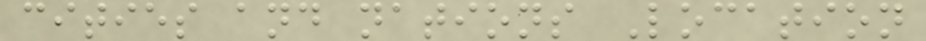cities and nations Location
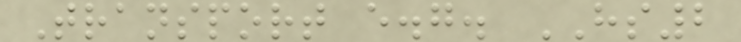Transport e.g. HS2
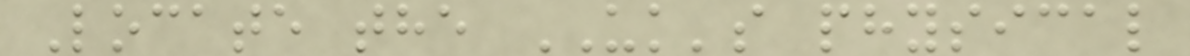Locate the UK's physical
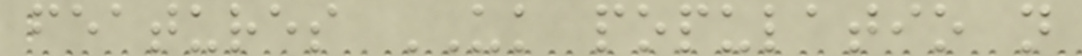features UK populatio n
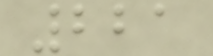221
